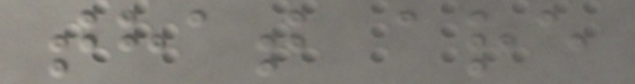that are
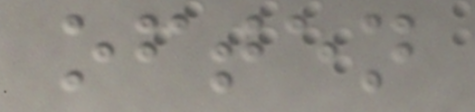often
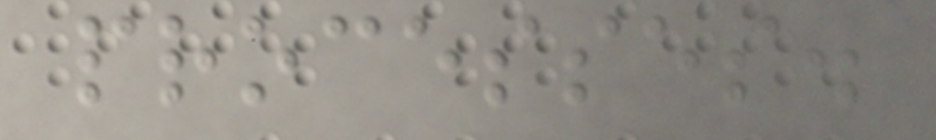processes.
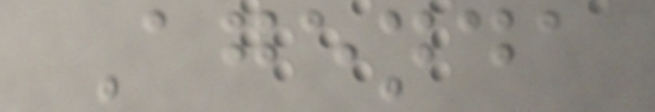Agenda
